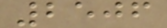2506
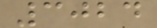3024
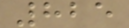825
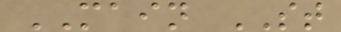MAIN ST
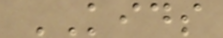KIDS
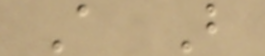A B
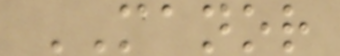MANOR
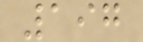197
